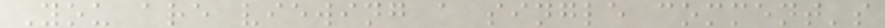You are viewing a single comment's
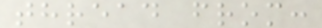thread from:
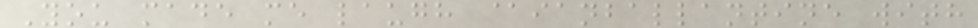You made me laugh @ianballantine with
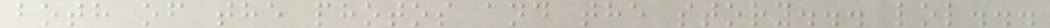both of the photos and the story... lol...
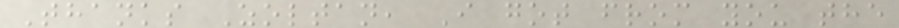Thanks Zoltan, I got from you the
